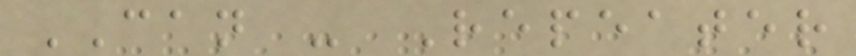CAN - Repeater
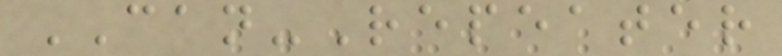CAN-Repeater
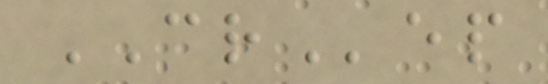CRep
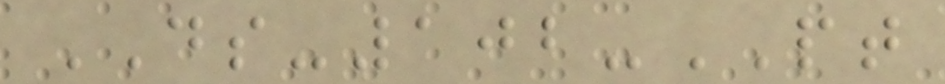DS-102-PT
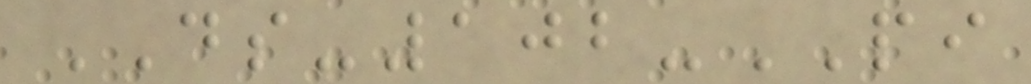DS-102-PI
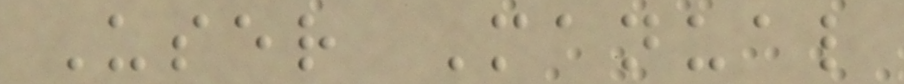User Manual
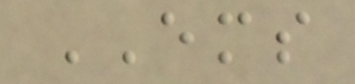EMS
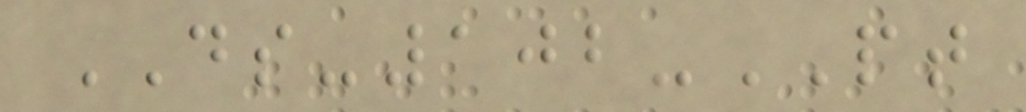DS-102-PT
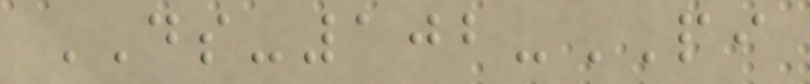DS-102-PI
